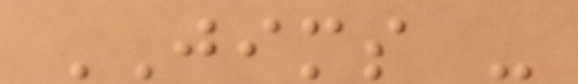JIMS -
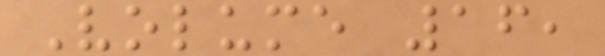Volume 16,
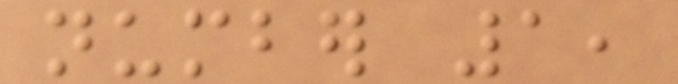number 1,
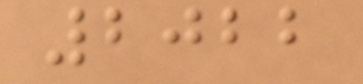2022
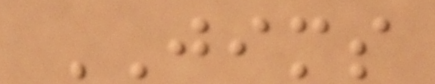JIMS
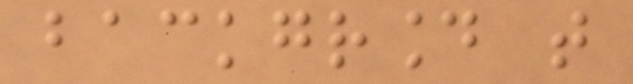background that
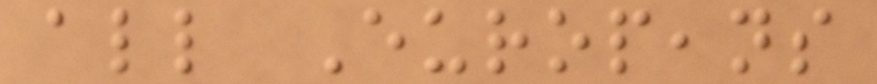all Europeans
